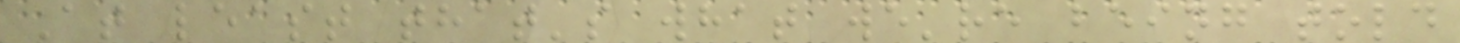At least that's what we're being told
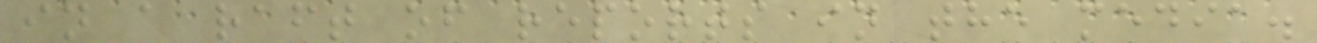in a raft of reports in the media.
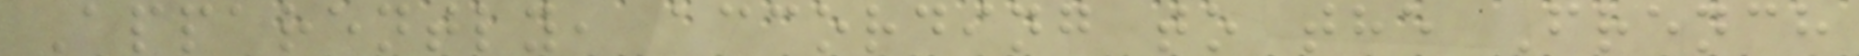Apparently, according to the French
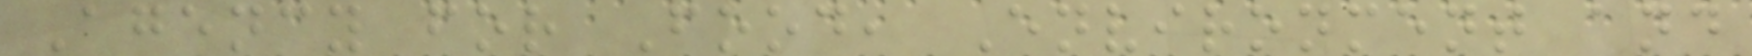Agency for Food, Environment and
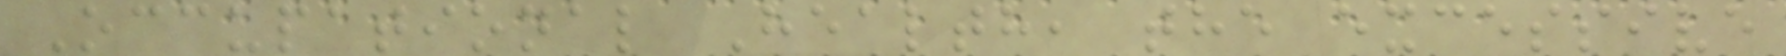Occupational Health, the excessive
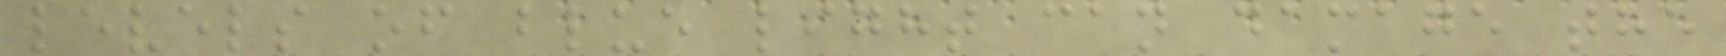levels of blue light can damage the
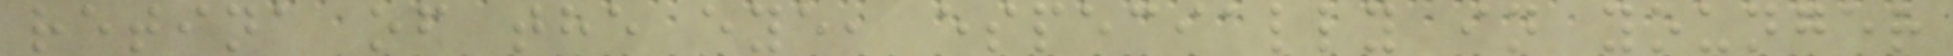retina of the eye, especially in younger
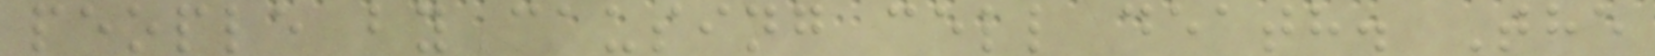people by causing cell death. The
